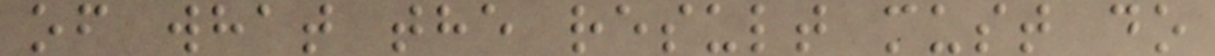of what the result must do
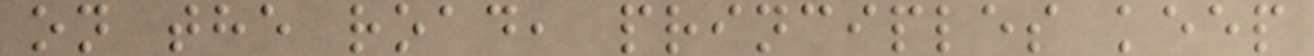on the road, principles keep
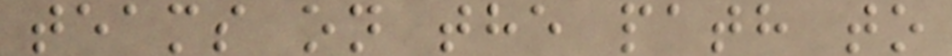teams on the path to
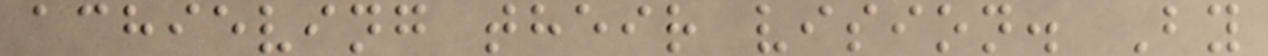achieving their vision. By
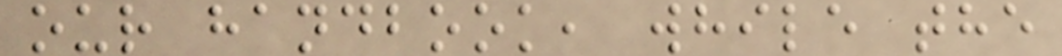our handbook, while the
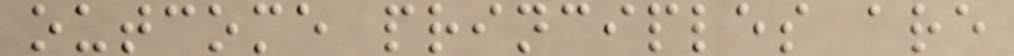outcome principles are
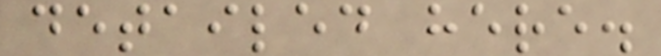detailed here.
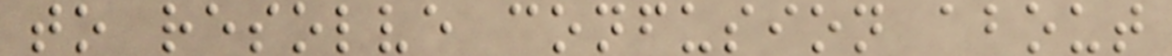to resolve confusion about
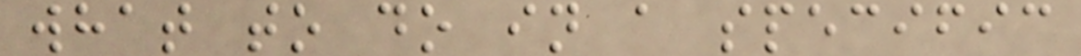what to do in a specific
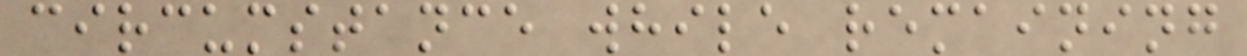circumstance while remaining
